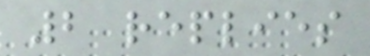2 replies
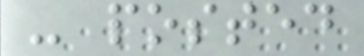- posted
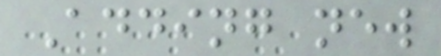Adding new
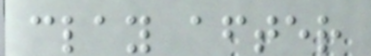clay after
